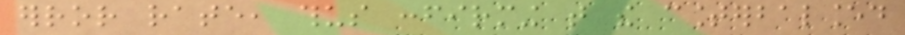error rate, thus confirming that the counterbalanced
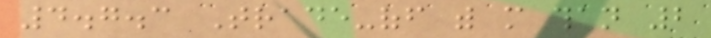4.7.3 Trade-off with more than 2
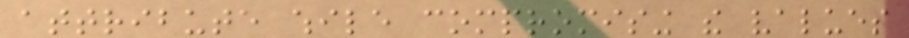attribute while compromising the values
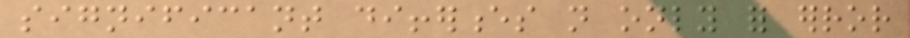significant differences not only for error
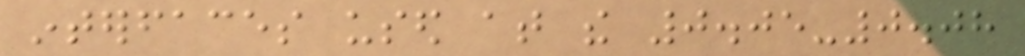interfaces used at the 0.05-0.08
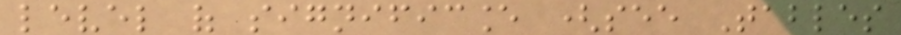level of significance (see Tables
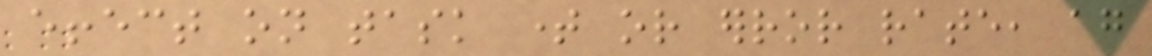effect on task time or error rate, again
